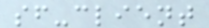sf-client
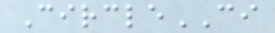CircleCI
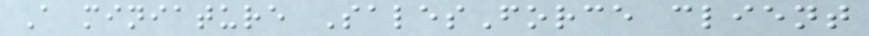A miniature SalesForce client
